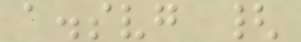a.svg {
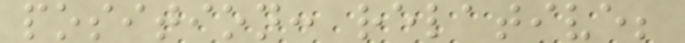position: relative;
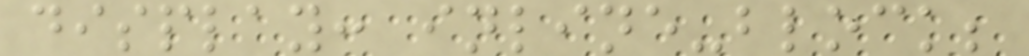display: inline-block;
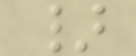}
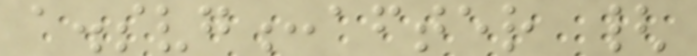a.svg:after {
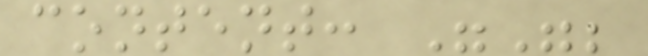content: "";
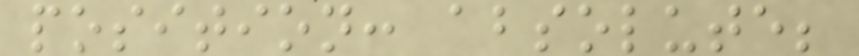position: absolute;
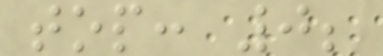top: 0;
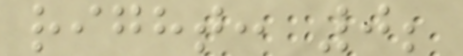right: 0;
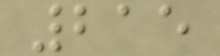215
